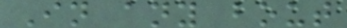In any bout
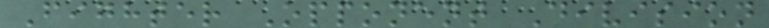Fighter Opponent Division
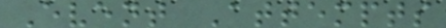Event Attempts
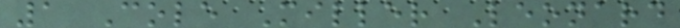1 Cole Miller Leonard
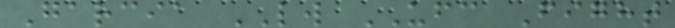Garcia LW UFC Fight
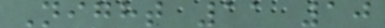Night 11 10
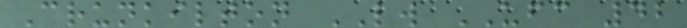Crunkilton LW UFC 42
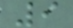9
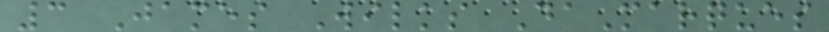3 James Wilks DaMarques
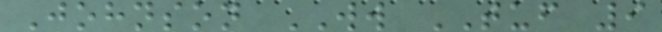Johnson WW TUF 9
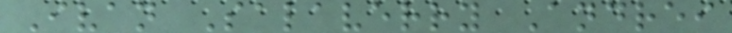Ivan Salaverry Andrei
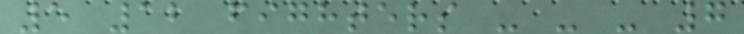5 12 fighters - - - 7
